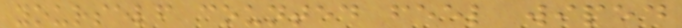yourself counted feel wiped
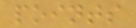points
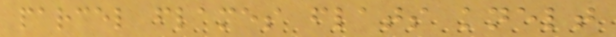parcel flames flats knelt
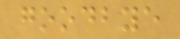goodbye
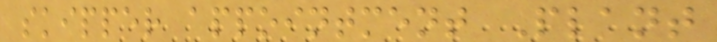skipper appointment Plant
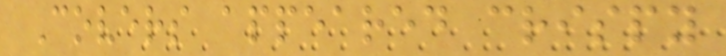Covers appeared crispy
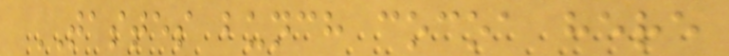TASTES bunch cocoa here
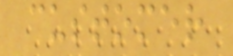customer
